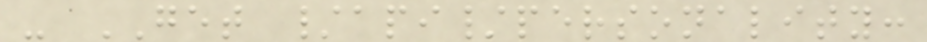- GET /api/personality:
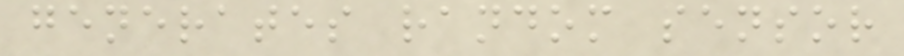generates random sensor
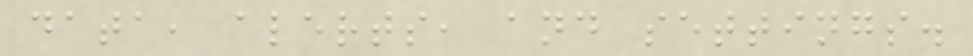data, alerts, and settings.
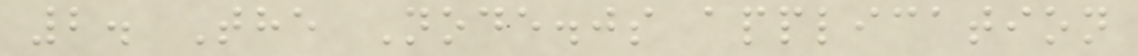2. The Node.js application
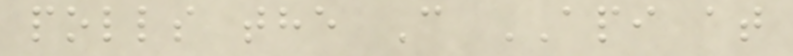polls the C API at
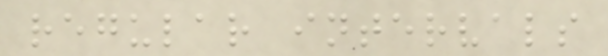regular intervals
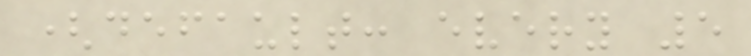(default: every 5
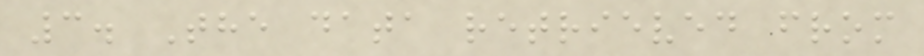3. The data retrieved from
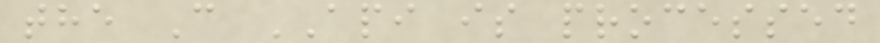the C API is processed
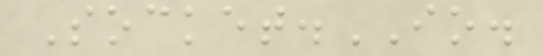Socket.IO.
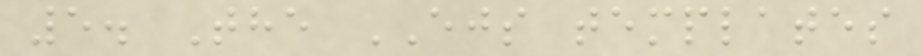5. The EJS templates
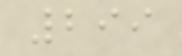299
